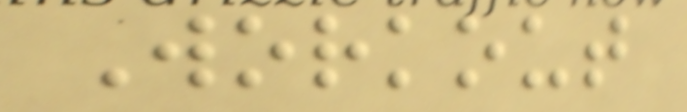Workout
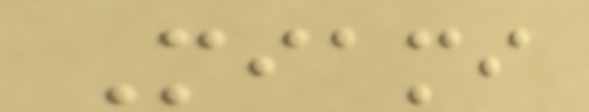Miami
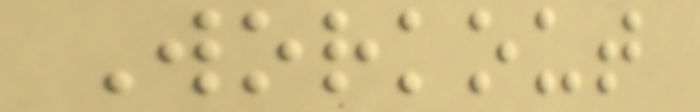Workout
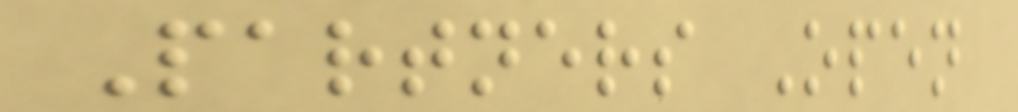Partners Open
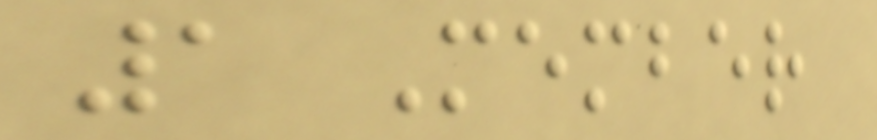1 Member
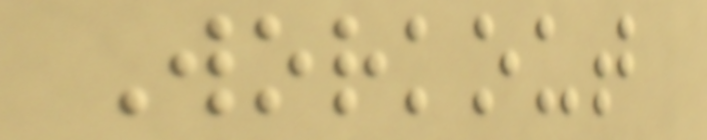Workout
